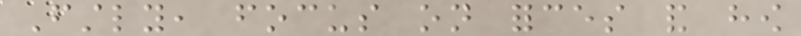Firstly, focus on forces and how
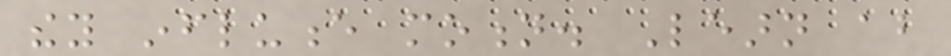they influence motion. Learn about
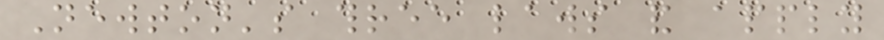Newton's three laws and apply
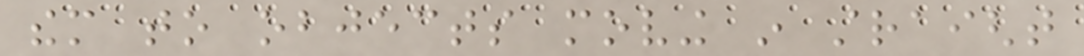them to objects moving in straight
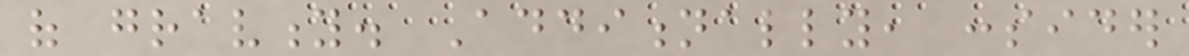of gravity. Additionally, consider
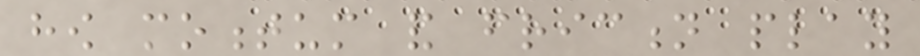how momentum and friction play
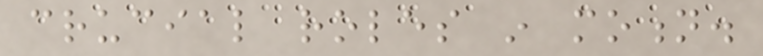crucial roles in motion.
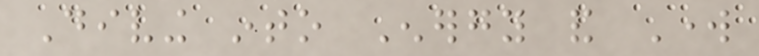Diving into Energy and Work
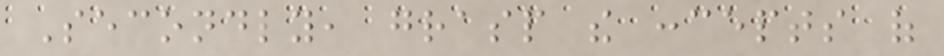Secondly, grasp the concepts of
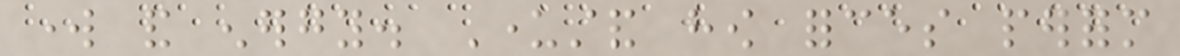work and energy. Understand how forces perform
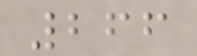266
